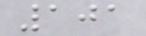101
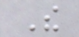The
